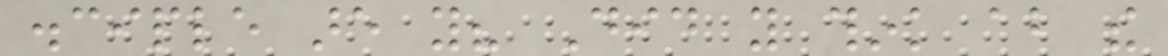disciple are you? Did you think about the
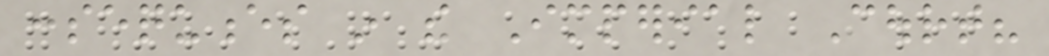consequences in the Imperial Court?
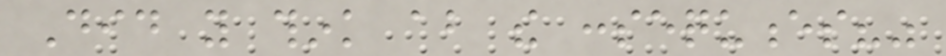Did you think about the consequences?"
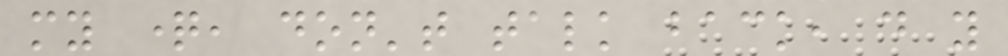my question, don't talk back, do you
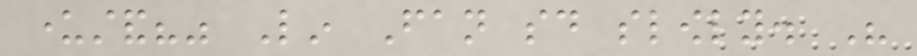understand?" Lin Fan said slowly. His
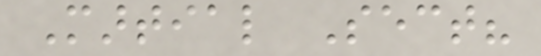Martial Sect?
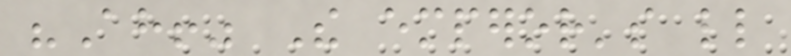"Ah!" The emperor's little
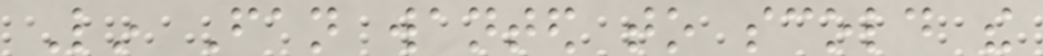Lin Fan wanted to scold the
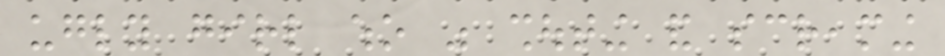ugly girl who was shouting and screaming
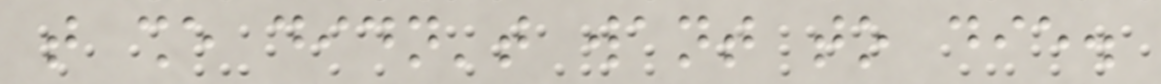that she didn't want to die.
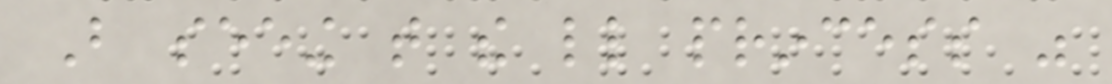But seeing that the little princess was
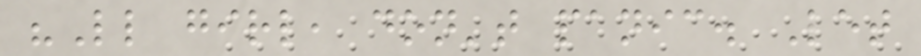"Little girl, don't panic. Let
